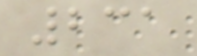231
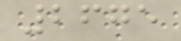2675
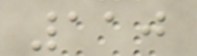110
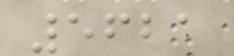5621
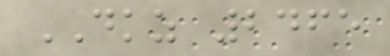DKZ 2465
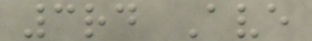3rd Ave
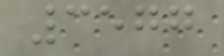3577
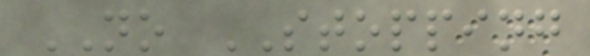NO STOPPING
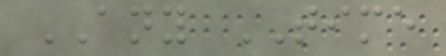ANY TIME
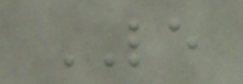LE
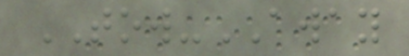TOW-AWAY
